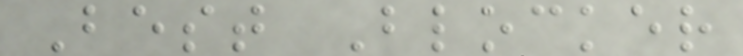Best Blocker
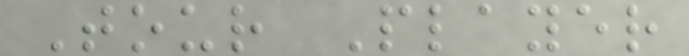Tour Player
